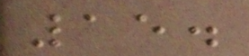15.
